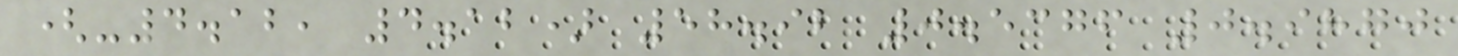(-4.12, 4.12) 58.92 0.5376 0.9870
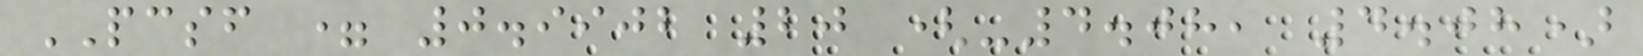PCSF = 0.9902 20 (-4.08, 4.08)
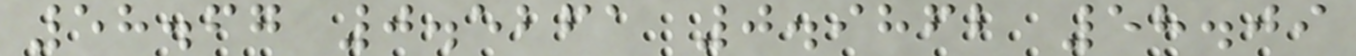58.67 0.5261 0.9862 58.09
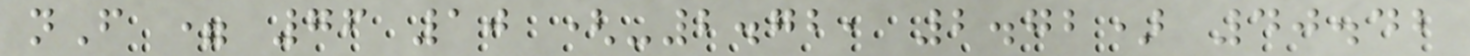nF = 76 10 (-2.72, 2.72) 40.42
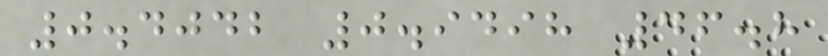0.4042 0.9498 46.8
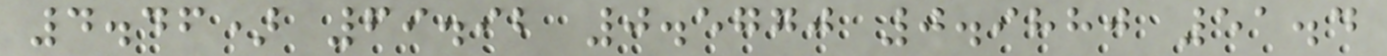4.46) 69.92 0.5770 0.9880 51.4
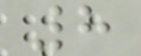8
